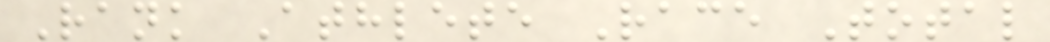Rank Athlete Race Total
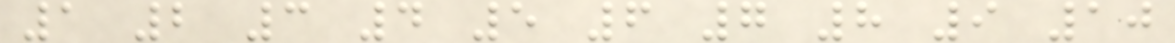1 2 3 4 5 6 7 8 9 10
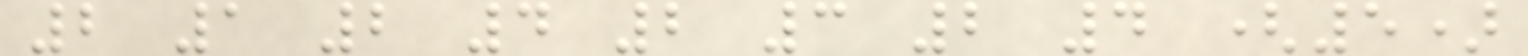2 1 2 4 2 3 2 4 (5)
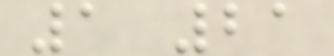1 21
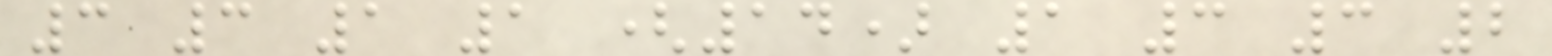3 3 1 1 (14) 1 3 3 2
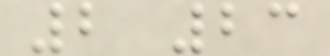2 23
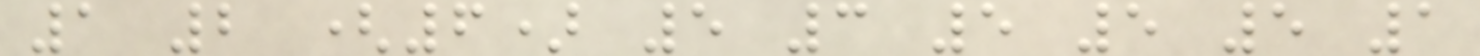1 2 (6) 5 3 5 5 5 1
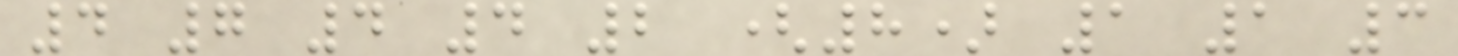4 7 4 4 2 (8) 1 1 3
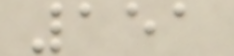151
